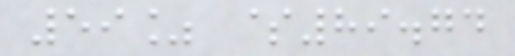59% $89.74
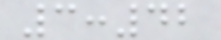3:42
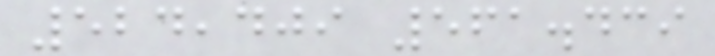524,409 561.439
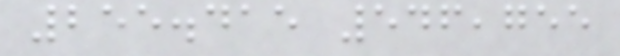255.415 546,755
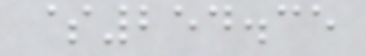$254.35
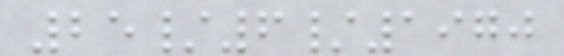25/6/1970
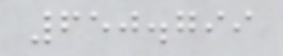650.799
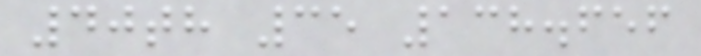40th 35 138.656
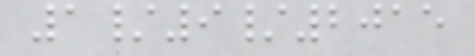1/9/2015
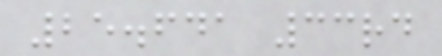25.641 33rd
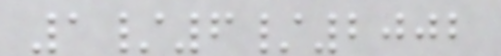1/6/2002
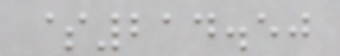$214.50
